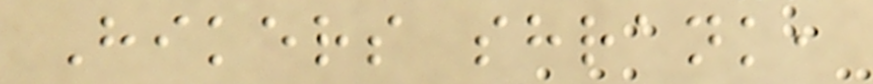Hikers shrank,
